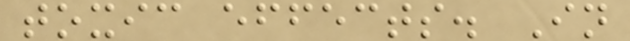toxic effects. In
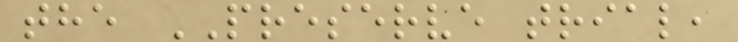the PRESERVE trial,
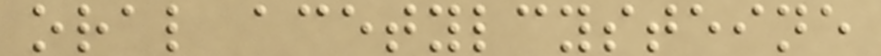oral acetylcysteine
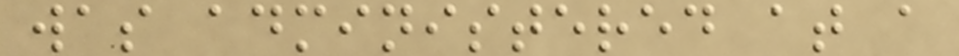was administered at a
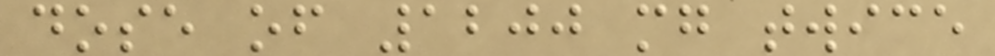dose of 1200 mg twice
